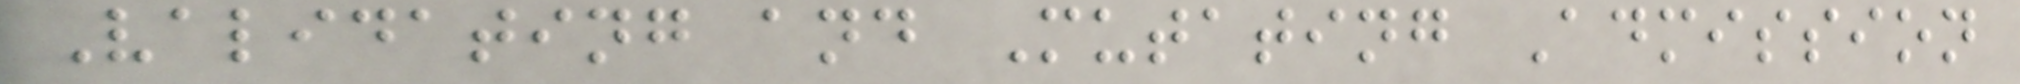Validating and Mutating Admission
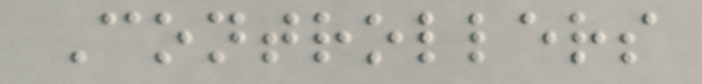Controllers
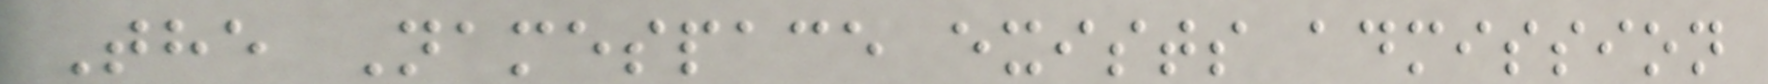The Namespace exists admission
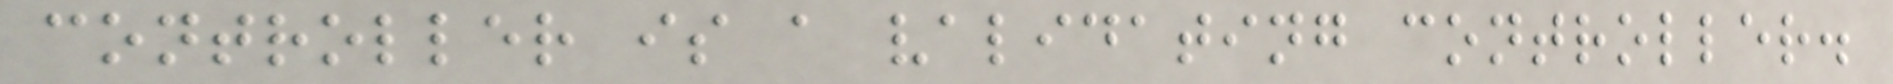controller is a validating controller.
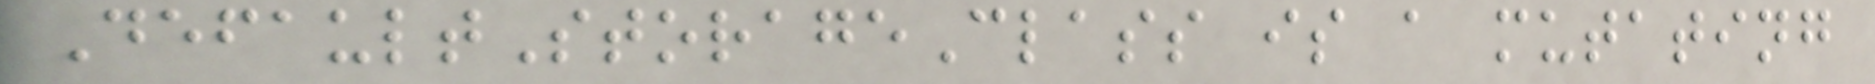DefaultStorageClass is a mutating
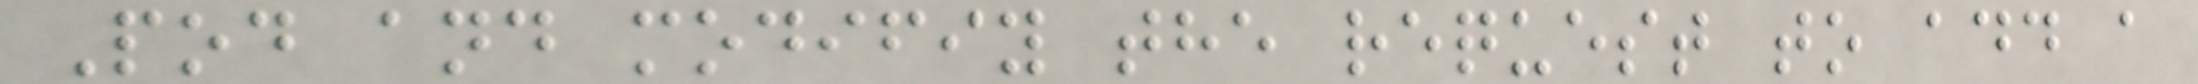Pod and modifiy the request to add a
